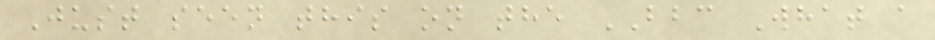Just seen this on the BBC What a
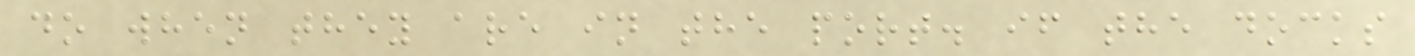do when they are in the port. if the docks
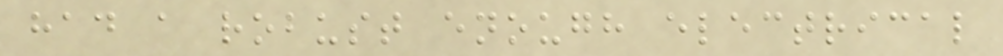had a robust enough electrical
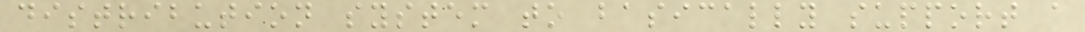distribution system to basically support a
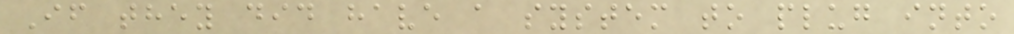If they did have a system to plug into
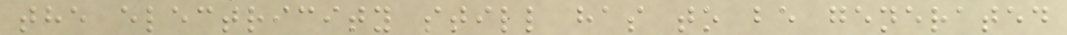the electricity still has to be generated
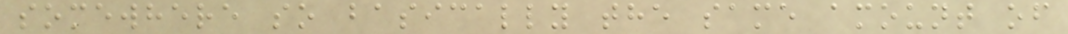somewhere so basically the same amount of
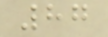87
